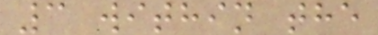3 within the
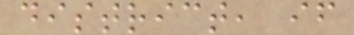district, if
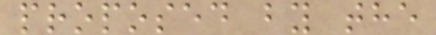proposed by the
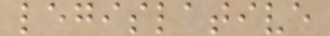legislative
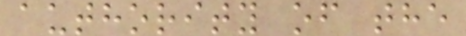authority of the
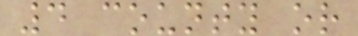4 county or
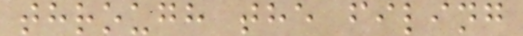through the filing
